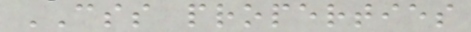CSS properties
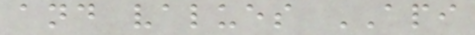and values API
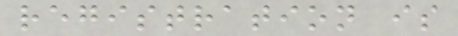registration is
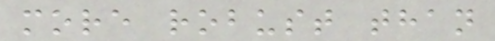more robust than
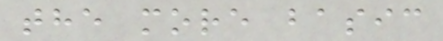the more basic
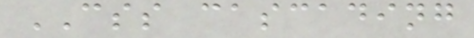CSS cascading
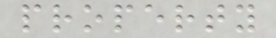property
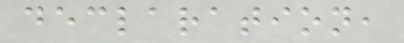declaration,
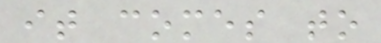it comes to
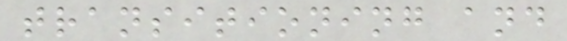transitioning and
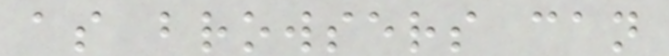as browsers can
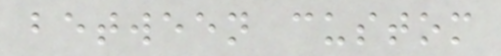between custom
